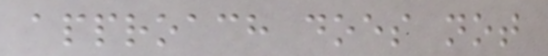approach does not
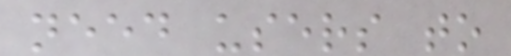need users to
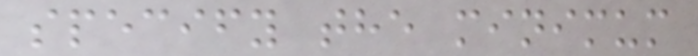specify the minimum
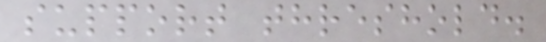support threshold.
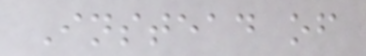Instead of
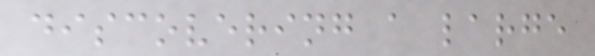discovering a large
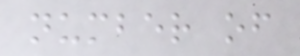number of
